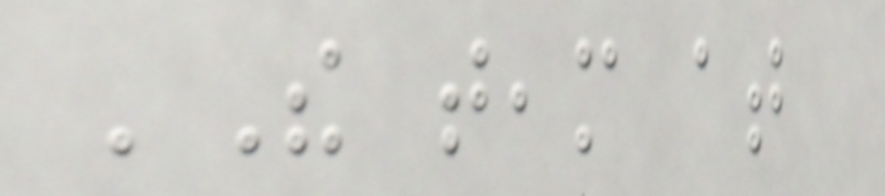'The team at
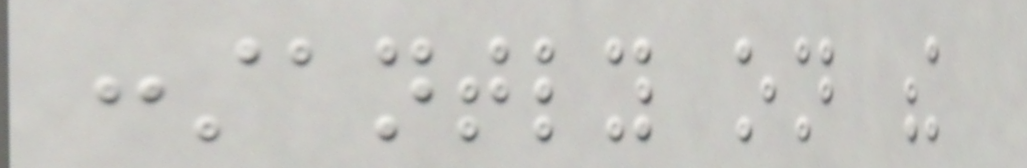constantly on the
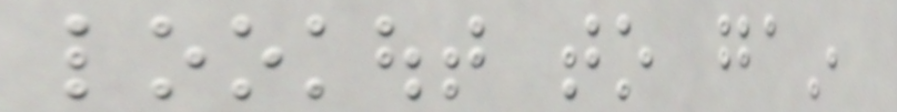lookout to gain
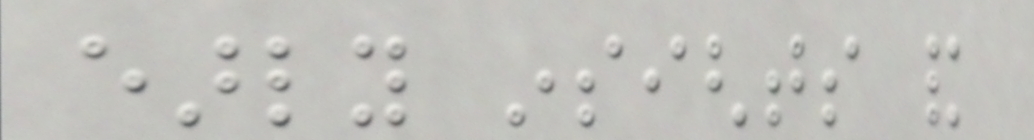early insights and
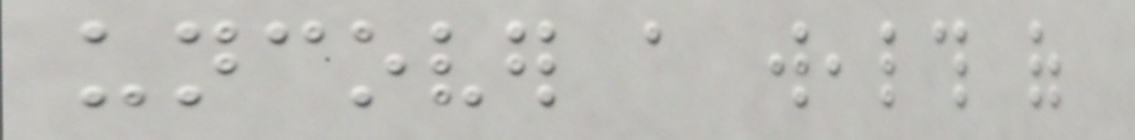uncover a wealth of
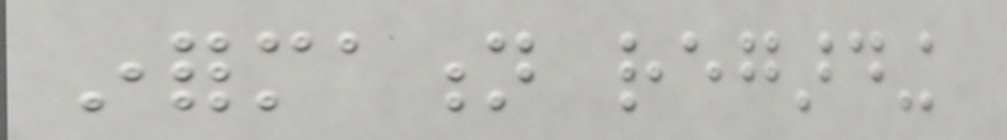information regarding
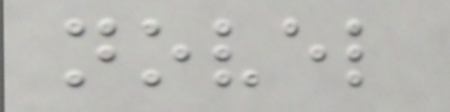novel
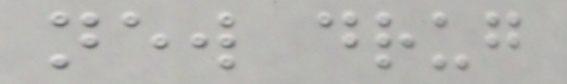new drug
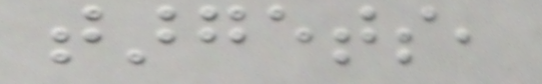targets,
